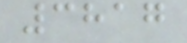3817
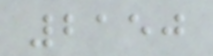2150
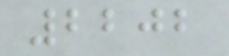2202
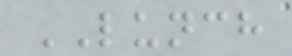LUNCH
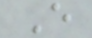E
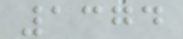1374
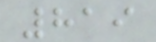819
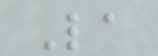La
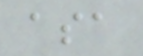asa
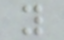y
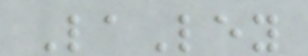LaLey
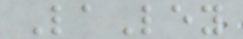LaLey
